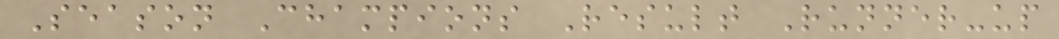Season Champions Result Runner-up
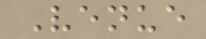Venue
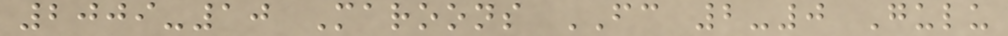2009-10 Maroons FC 2-0 Gulu
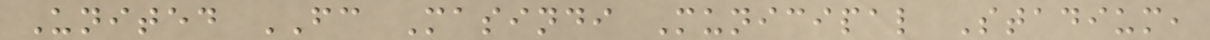United FC Masindi Municipal Stadium,
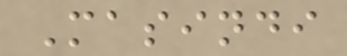Masindi
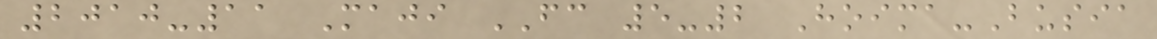2010-11 Maji FC 5-2 Hoima-Busia
